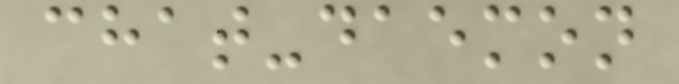chat-daemon
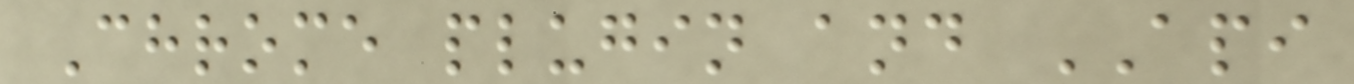Chrome plugin and API
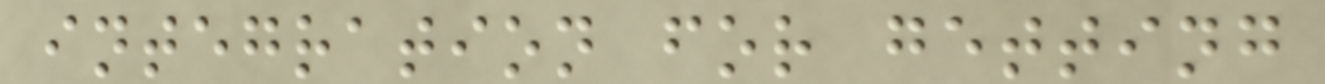integration for getting
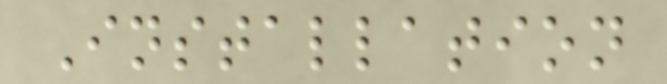Installation
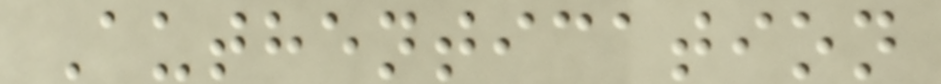Authentication
